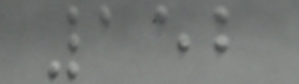152
